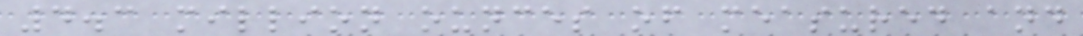4.3 million ounces of measured and
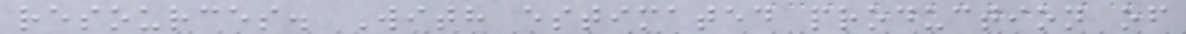resources. With estimated production of
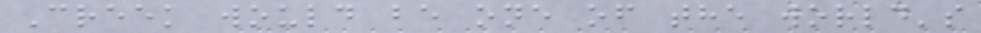Creek would be one of the world's
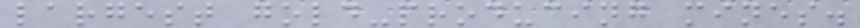largest gold-producing mines.
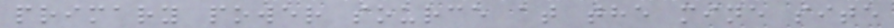primary power source at the mine site
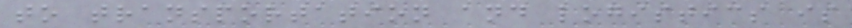to transportation and logistics is
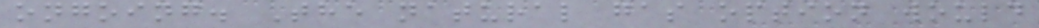ongoing. The natural gas option would
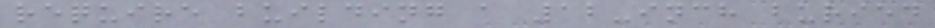require building a 12-inch buried
